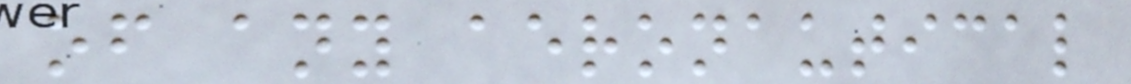of any aeronautical
